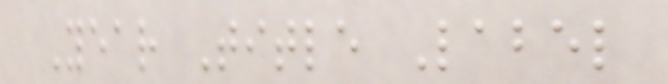Year Title Label
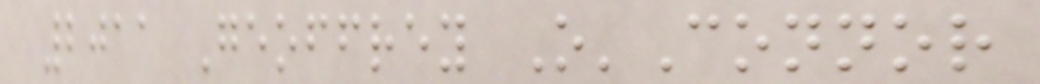2011 Geoffrey O'Connor
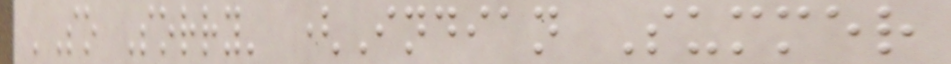'So Sorry' (Indian Summer
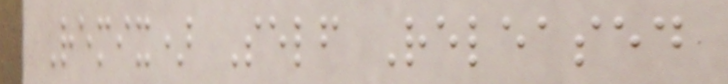Remix) Self Released
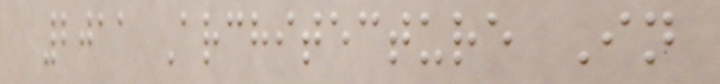2011 Architecture In
